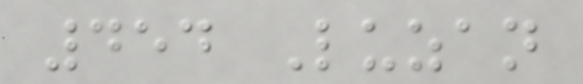454 Luzan
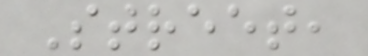Street,
